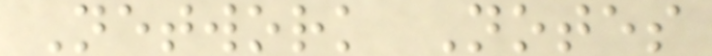Network Notes
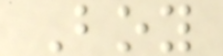Boy
